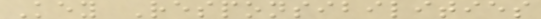Key Responsibilities
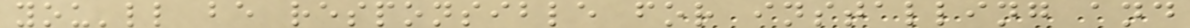you'll be responsible for installing and
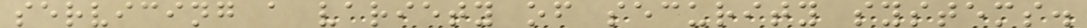servicing a variety of security systems.
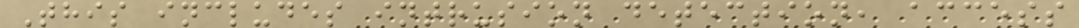This includes intrusion detection, access
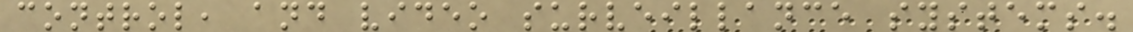control, and video surveillance systems.
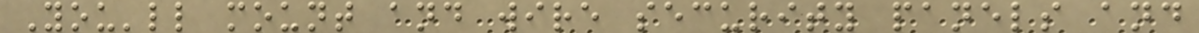You'll mount and wire security panels and
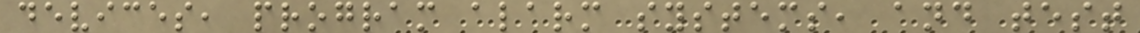devices, program alarm systems, and test
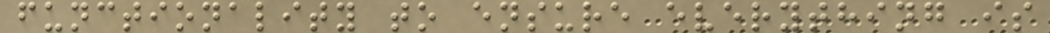functionality to ensure everything is
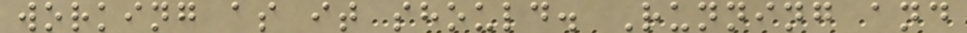working as it should. Running and
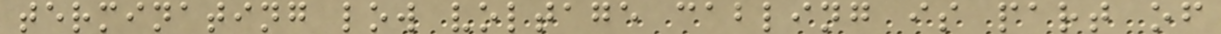terminating low voltage cabling is part of
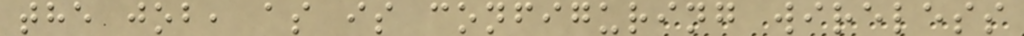the job, as is configuring wireless
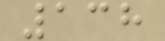138
